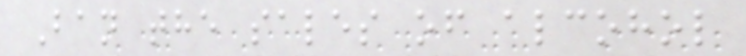Ban the sales of alcohol
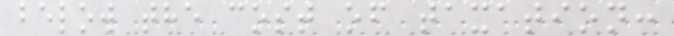below the cost of taxation:
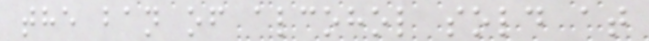the ban of alcohol sold at
